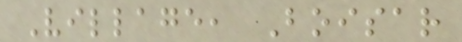Village, Boisar
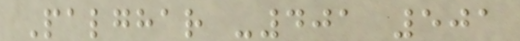Palghar -401 501
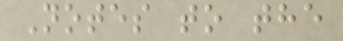Notes to the
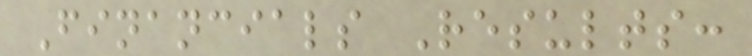Financials Results:
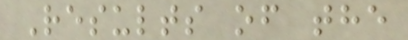Results of the
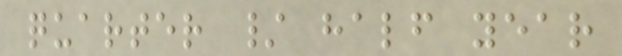quarter / half year
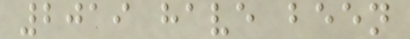2019 have been
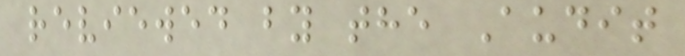reviewed by the Audit
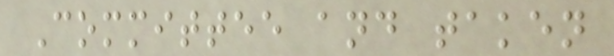Committee and taken
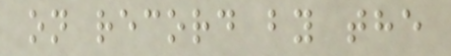on record by the
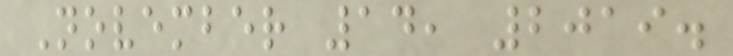November 14, 2019.
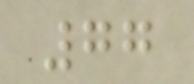77
